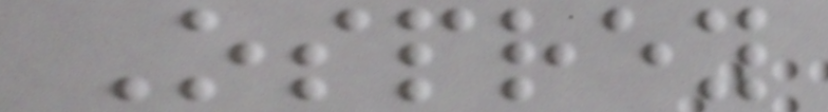Osprey
